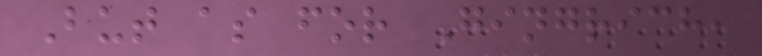But as for Gingrich,
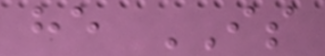he IS
